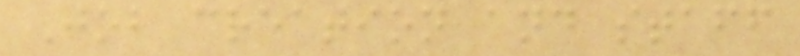Job creation and staff
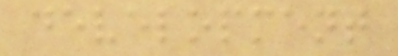development
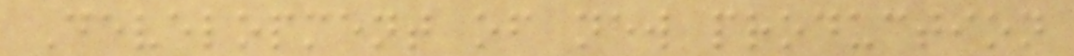Development of new production
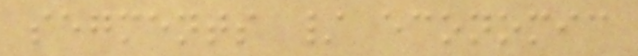segments / economic
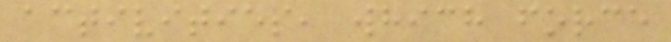activities, which force
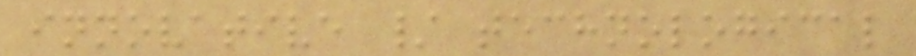innovative / technological
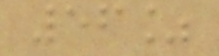56%
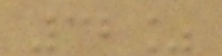32%
